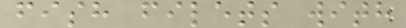fish filets with
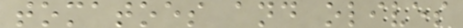tomatoes and olives
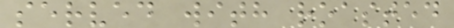served with roasted
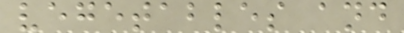vegetables and
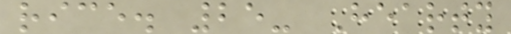rice. 25- Hearty
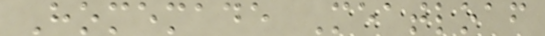Homemade Meatloaf
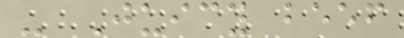- Juicy beef
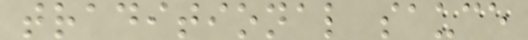traditional sauce
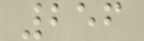256
